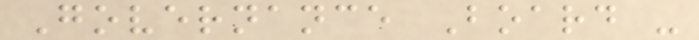Governance Board -
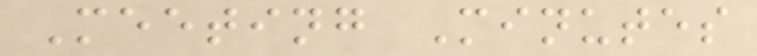Meeting Minutes
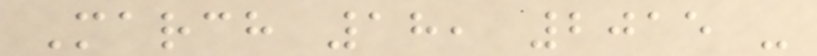March 18, 2015 -
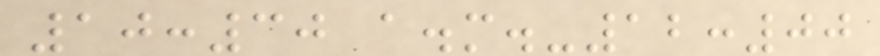10:30 a.m.-12:00
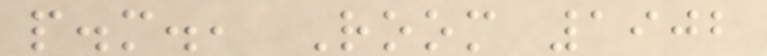p.m., Room 1902
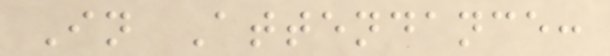In Attendance:
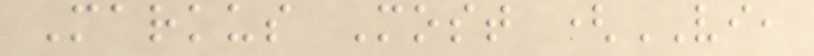Markus Most (VI,
